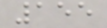155
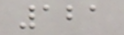121
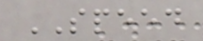SPEED
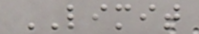LIMIT
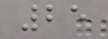25
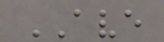AVE
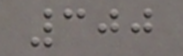300
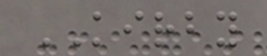KIRBY
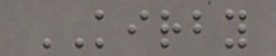KIRBY
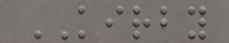KIRBY
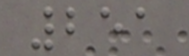251
